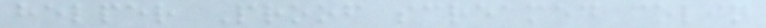helper Proof screamed colin
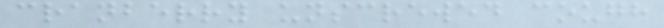cranberry unscrewed cough
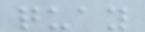quay
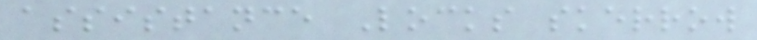assistance Locks skerrow
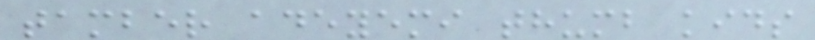tamber adeyemi thumb kids
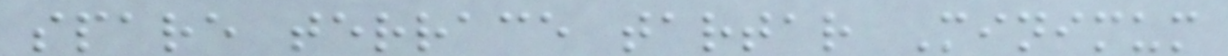spare terrace tartar Minimum
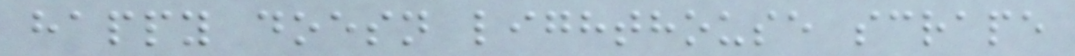happy doesn lighthouse scrape
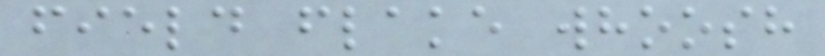field flake whoosh
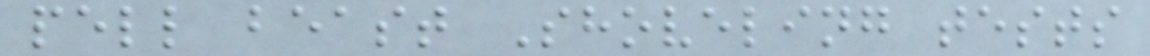pell beast Shoveling tests
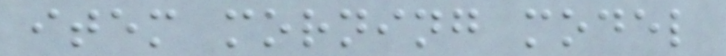item morning model
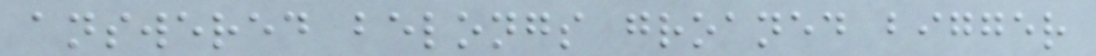answered belongs groaned bigger
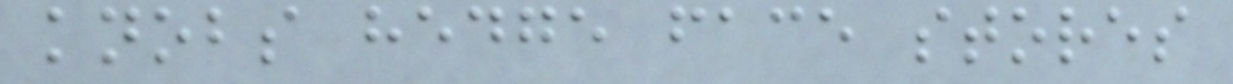knobs hedge face stores
